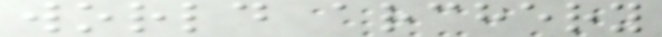world archery
